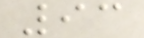93
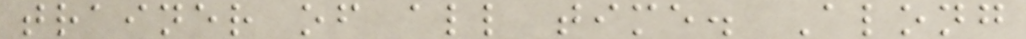trainer of all time. Along
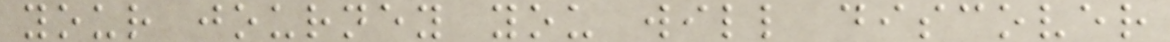your journey you will discover
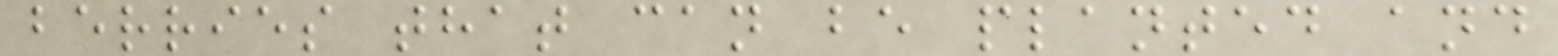berries that can be planted and
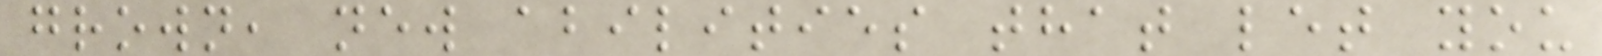grown, new abilities that let you
